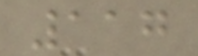117
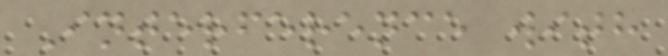Interference with
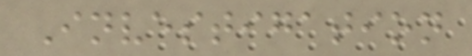Investigation
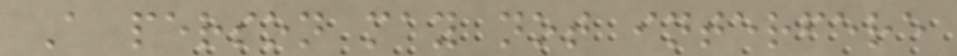A person may not interfere
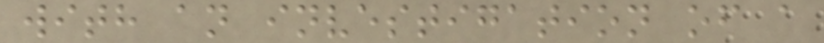with an investigation of a
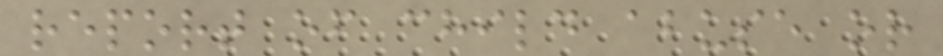report of child abuse or
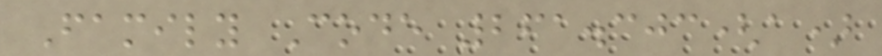Family Code 261.303(a)
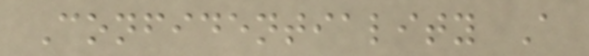Confidentiality A
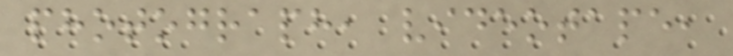photograph, videotape,
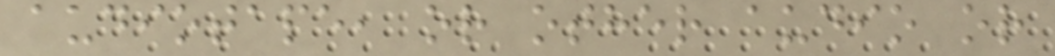audiotape, or other audio or
